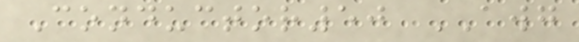Conductor50 AWG
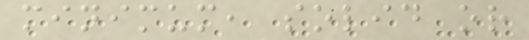minimum, solid or
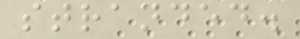stranded.
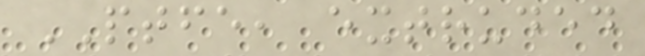PTFE, extruded
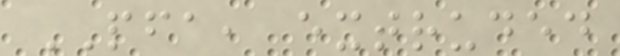PFA, extruded
